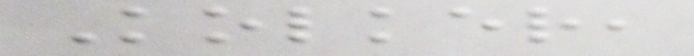Kolker,
